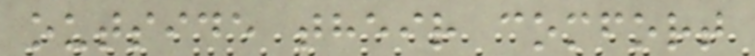outside their comfort
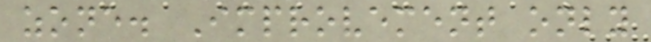zone. Improvement only
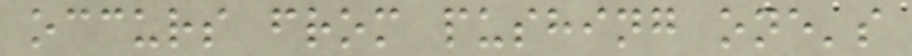occurs from pushing one's
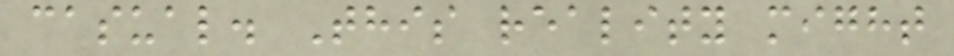casual. This reality might
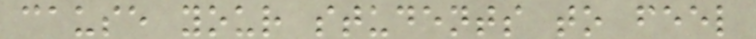cause your students to feel
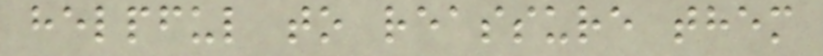helpful to reassure them
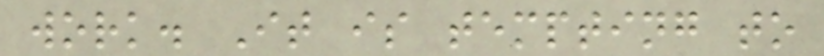work. It is tempting to
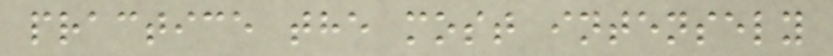practice the most intensely
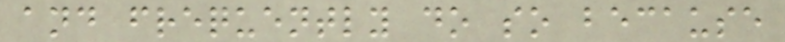and frequently do so because
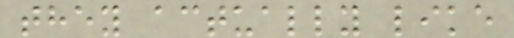they actually like
